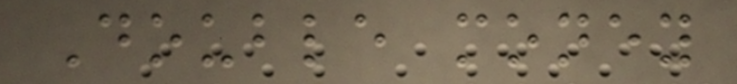Double money
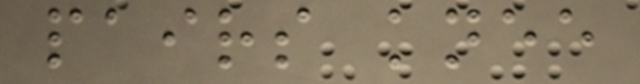pairs knee
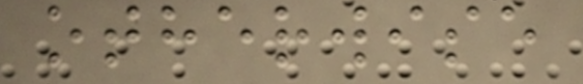otherwise
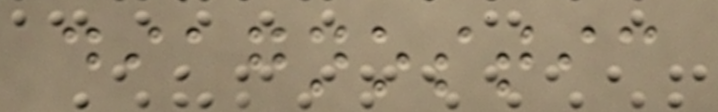diagnostic
